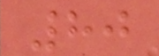80
